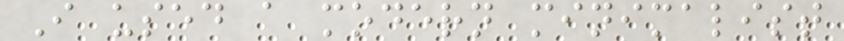I used a modern minimalist
